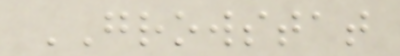GROWSTAT
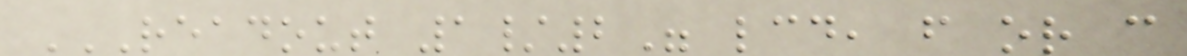READOUT 1/2" LCD, F OR C
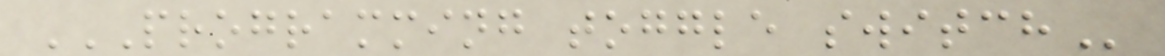PROGRAMMING TOGGLE SWITCH
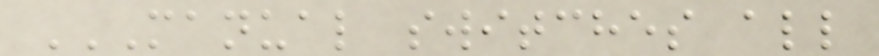MANUAL SWITCHES ALL
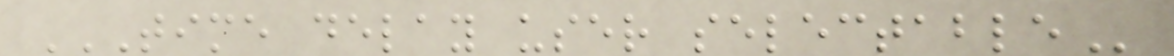TIME DELAY USER SELECTABLE
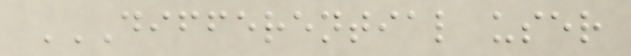DIFFERENTIAL USER
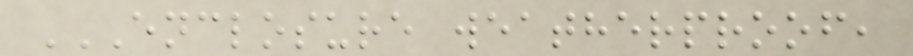ENCLOSURE WEATHERPROOF,
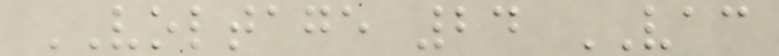VOLTAGE 24 VAC
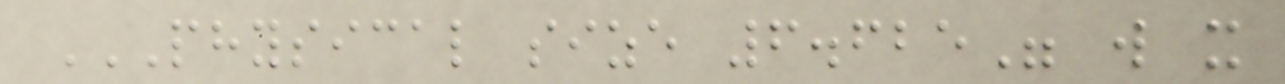PHYSICAL SIZE 6.625" W X
